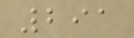291
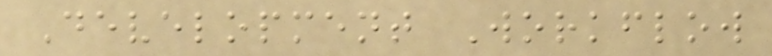Development Workflow
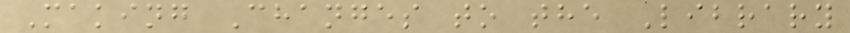Making Changes to the Library
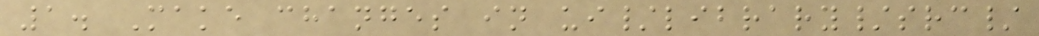1. Make changes in ui/library/src/
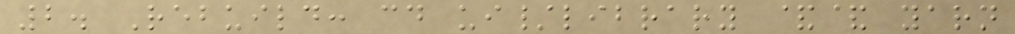2. Rebuild: cd ui/library && yarn
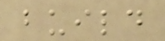build
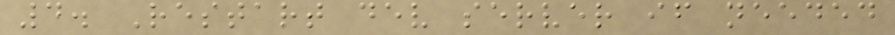4. Restart dev server if needed
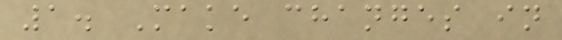1. Make changes in
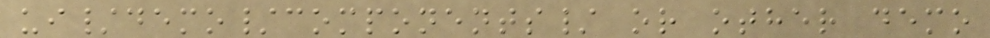ui/demo/components/ or other demo
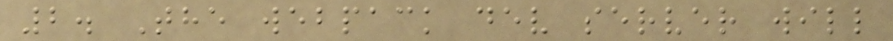2. The webpack dev server will
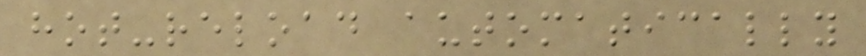hot-reload automatically
